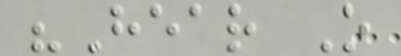"Hear O
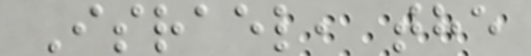Israel, the
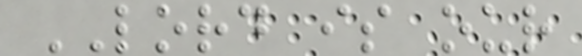LORD is our
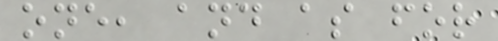one, and as for
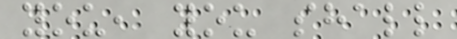you, you shall
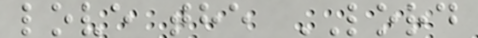love the LORD
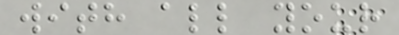with all your
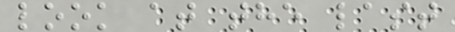look at the last
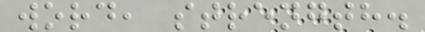word, strength.
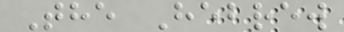The Hebrew
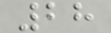28
